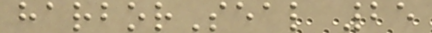harborSeal 25
